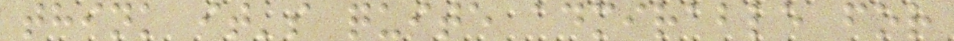think it's quite admirable for
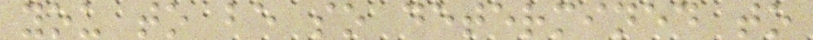you to be so determined to
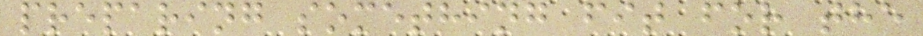preparing something fit for the
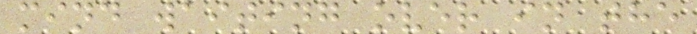mind waiting over in the
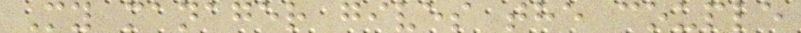My manager gives the couple
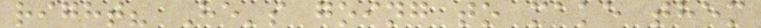right? He's going to make them
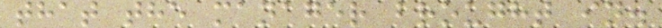that the manager brought in.
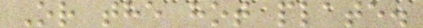Or the hot plate.
